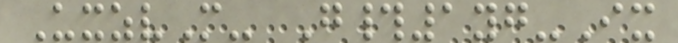UxzvM- G#1yg-Ix
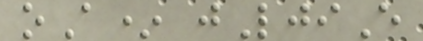oA* jLjiE
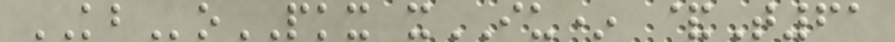KBoPKX xIU* &T61
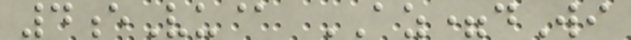4eVu@ AZ=dWi
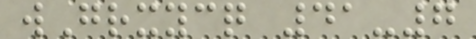wGrxycq 41-7
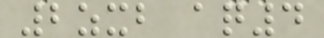2zxb aq4
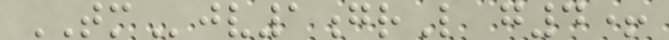TMjv1grL g4+
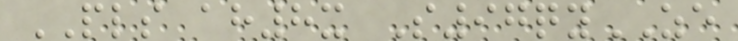PLS ah8x S97qyZE
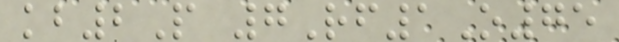kb2P 7Rf1O75
